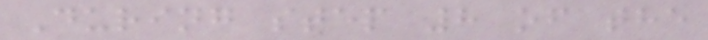During step 8 of the
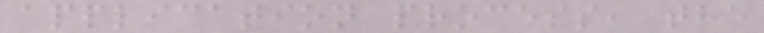application process, the
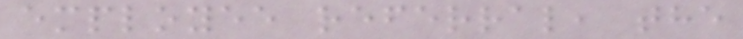employee referral, the
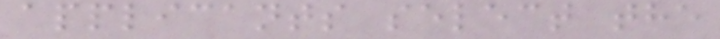applicants select the
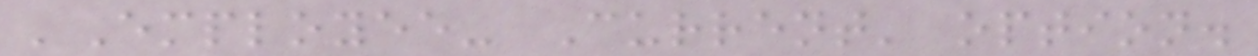'Employee- Current' option.
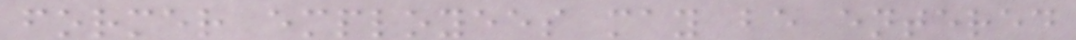former employees may be entered
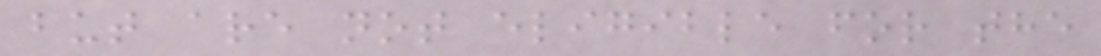but are not eligible for the
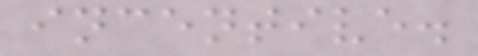incentive.
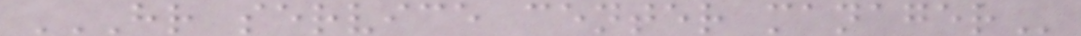HR SERVICE CENTER MANAGER
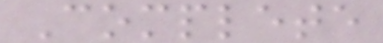Complete
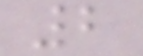2
